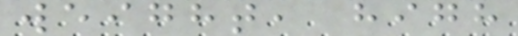weight, high
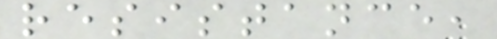resistance,
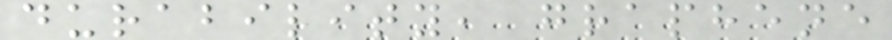durability, graphene
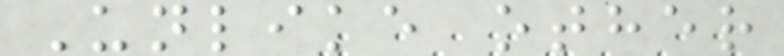Unlike other
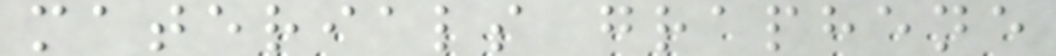materials graphene
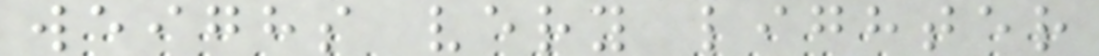weighs very lighter
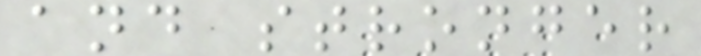and stronger
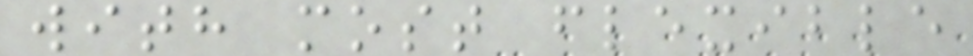with most flexible
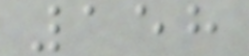158
